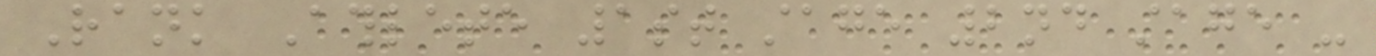Rank Athlete 1st stage 2nd stage -
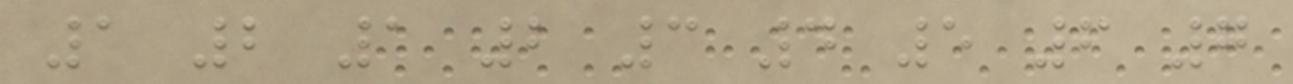1 2 1 2 3 4 5 6 7
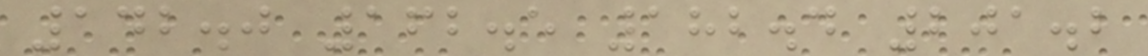142.0 162.5 182.4 201.2
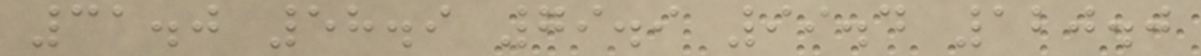31.0 58.9 79.9 99.4 120.0
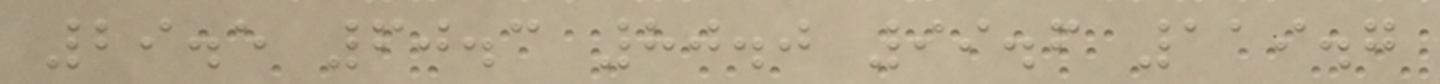29.5 60.3 80.0 99.6 119.7
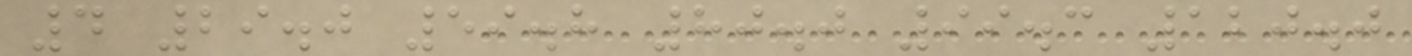4 29.0 59.8 80.0 99.3 120.0
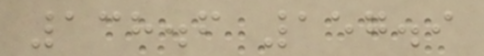138.6 157.9
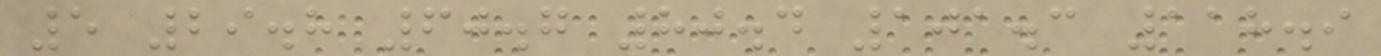5 29.8 60.7 80.4 101.3 118.9
